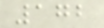172
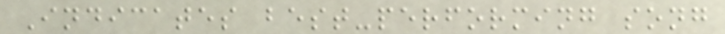Indicates best-performing song
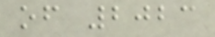of 2023
